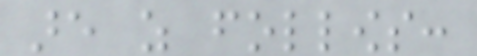are as follows:
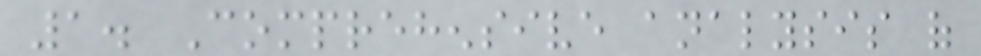1. Comprehensive analysis of
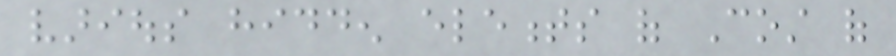various hidden elements of Cost of
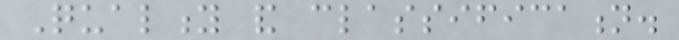Quality and classification.
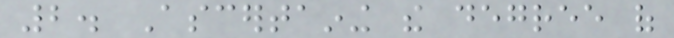2. Ascertaining the degree of
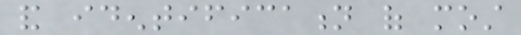and identification of most
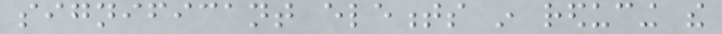significant elements in reducing the
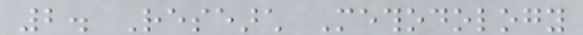2. Research Methodology
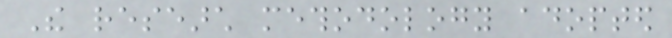The research methodology adopted
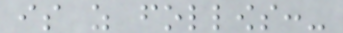is as follows:-
